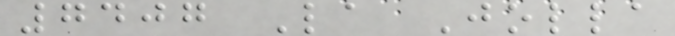7407 La Jolla
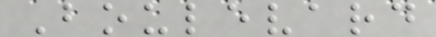Boulevard
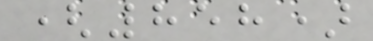(858)
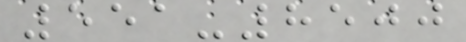551-8500
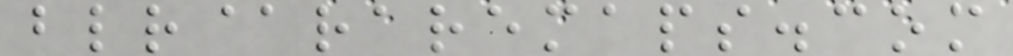blr@raremaps.com
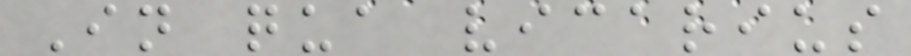In qua vicarius
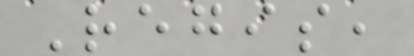Regis,
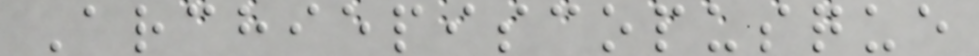Archiepiscopusque
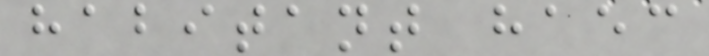habitant haec
